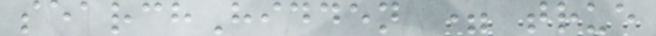searchHidden = true
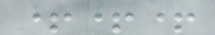+++
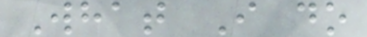What I do
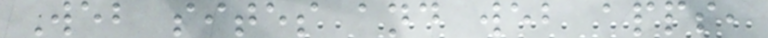Web sites and web apps,
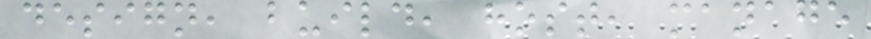design, build, host, manage
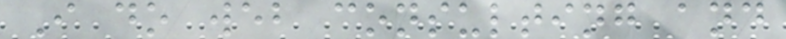I do web consulting and
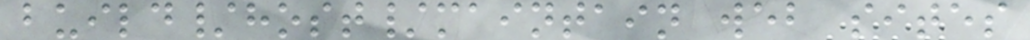build/host/maintain web sites
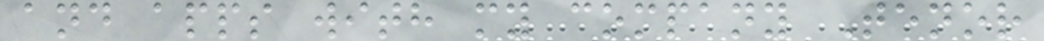and apps with my company Tenor
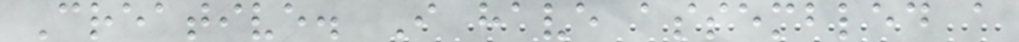Creative. I have assembled a
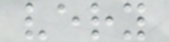very
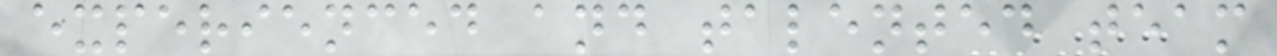experienced and talented team
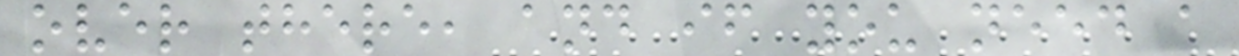over there, and if you need a
